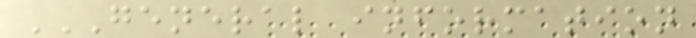GENERAL INFORMATION
